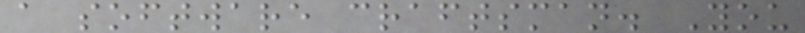a software craftsman. You
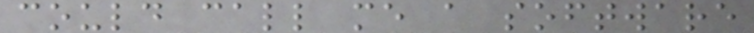could call me a software
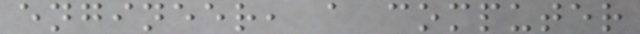engineer, a computer
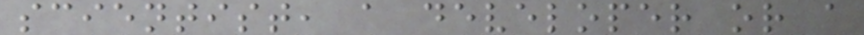scientist, a developer or a
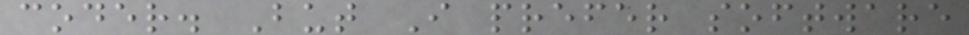coder. But I prefer software
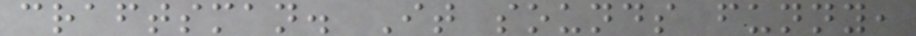craftsman. It sounds funny,
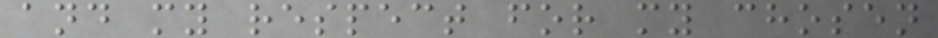and my respect for my chosen
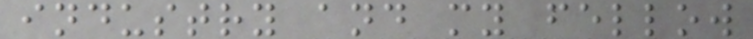industry and my fellow
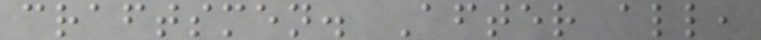craftsmen. After all,
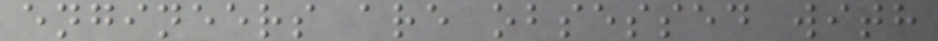engineers are obsessed with
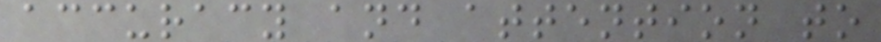accuracy and attention to
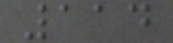114
